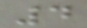4
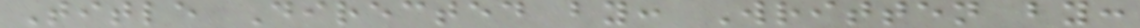Title Directed by: Written by:
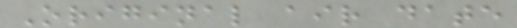Original air date
